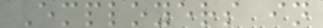Employers in
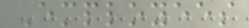Employees
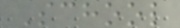School
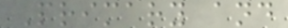Primary and
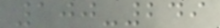100-249
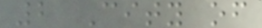2 City of
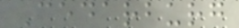Cedarburg
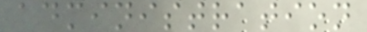administration
